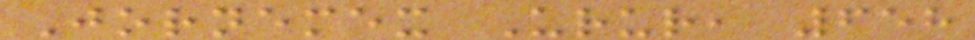Jornemex Urur, 658
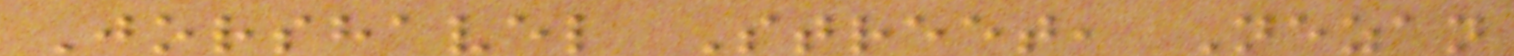Jorshavel Street, Nezan
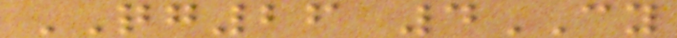QG26 4CY
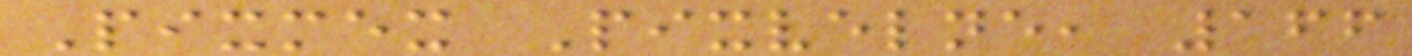Pixmex Pixvelne, 166
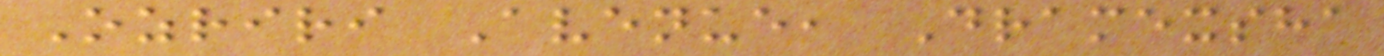Ozriri Avenue, Dramexsha
